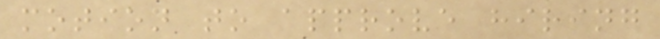motion to approve hiring
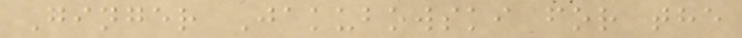Ginger Jakubowski for the
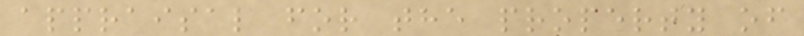appraisal for the property of
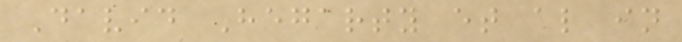David Hegarty et al in
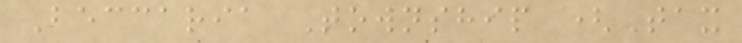Beccaria Township (Tax
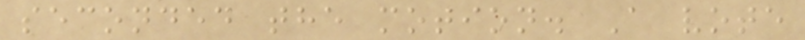seconded the motion. A vote
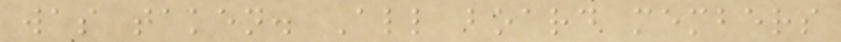was taken. All board members
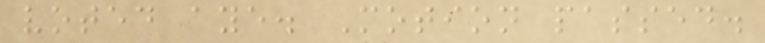voted aye. Motion passed.
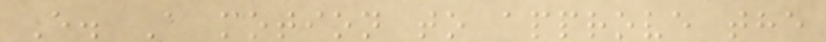E. A motion to approve the
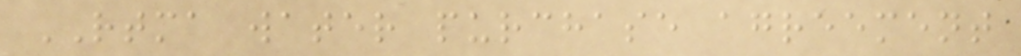RTMA water purchase agreement
